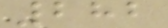282
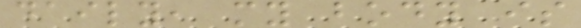daily, my body is
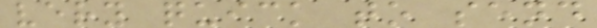very quick to send
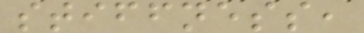stiffness,
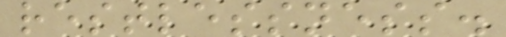restlessness.
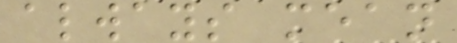always mean
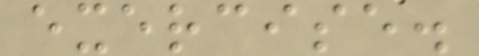exercise.
